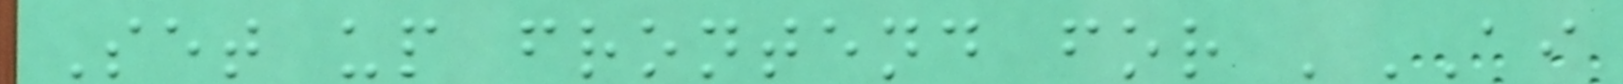Set up frontend for 'AI
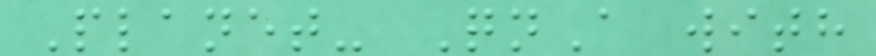Planet- QnA with
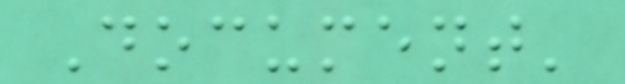Document'
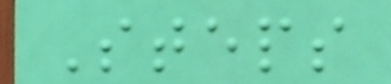Steps
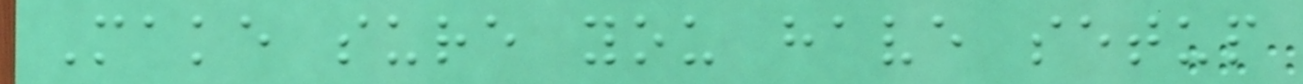Make sure you have setup
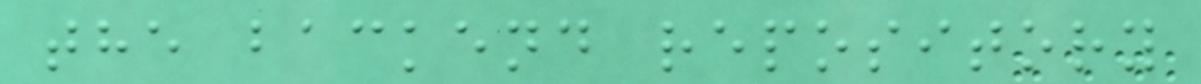the backend repository
